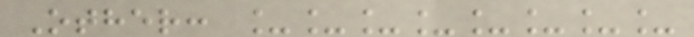Other: ________
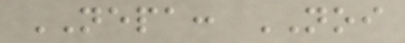NEPA: NOI
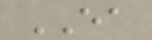EA
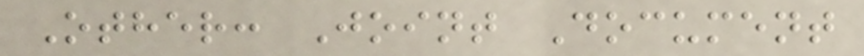Other: Joint Document
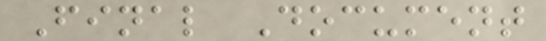Final Document
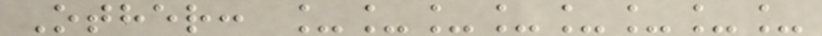Other: ________
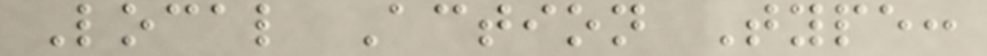Local Action Type:
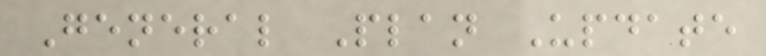General Plan Update
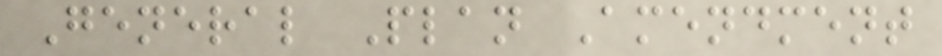General Plan Amendment
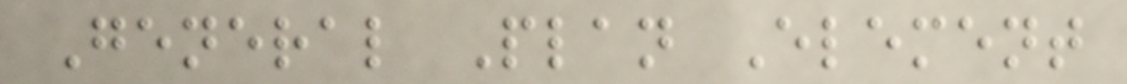General Plan Element
